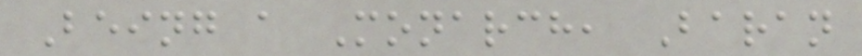Being a Monarch, Baran
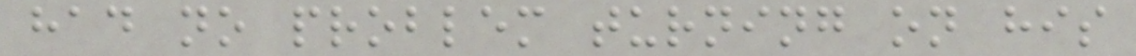had no problem turning on his
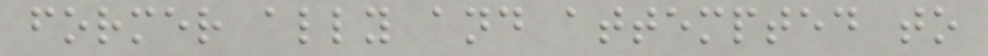former ally and attempted to
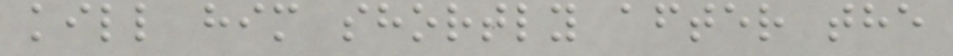kill him shortly after the
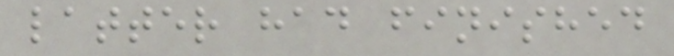latter had finished
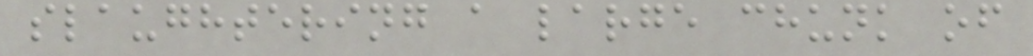slaughtering a large chunk of
